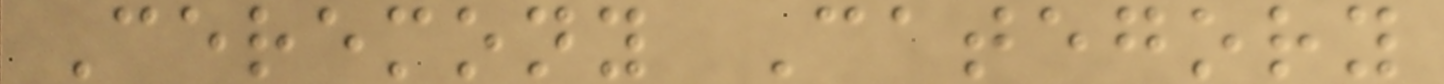Ceremony Category
